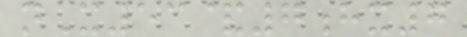nX53&7hx7
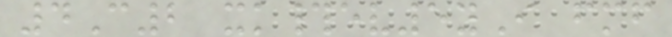4C2 xk#ev5yI fmf
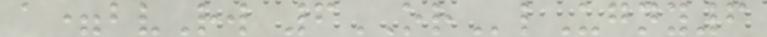a=bvRw 6ORlUgny6
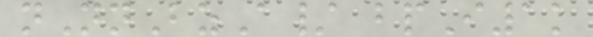nNnBzA/ bpI1k
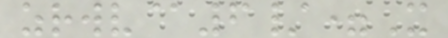zrwv@6/=X
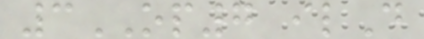3OP7 ilD
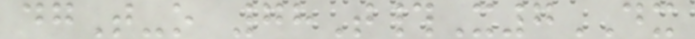dgT-o 78T#X7DX
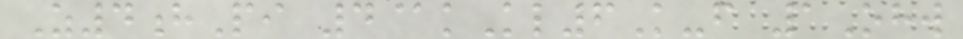Z4hPi 4@kKl6K-f 1Ohw
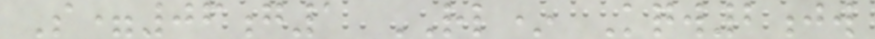S=06g1 RL* Kqw2jw
